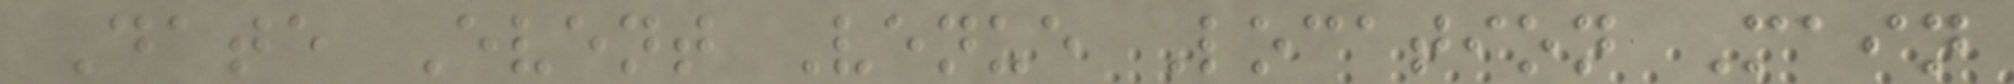Date Event Venue Location Main
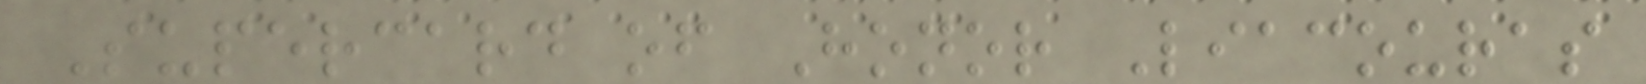Supercard of Honor Liacouras
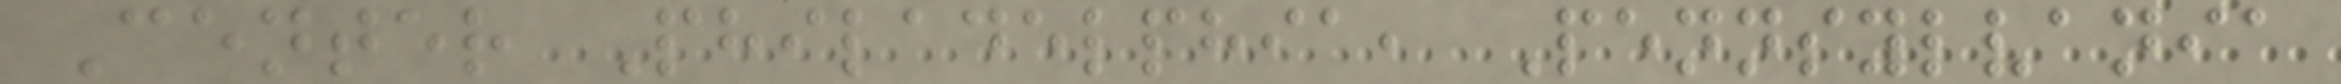Center Philadelphia, Pennsylvania
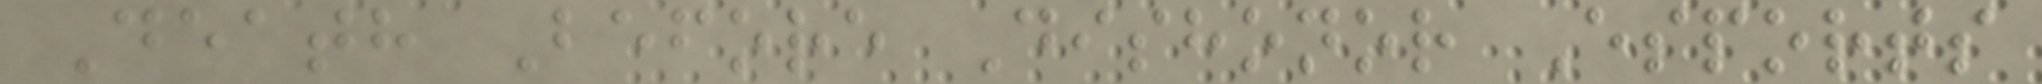Death Before Dishonor Esports
